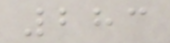283
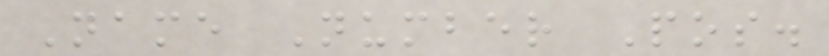Name Number Pos.
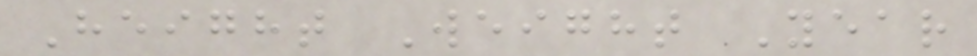Height Weight Year
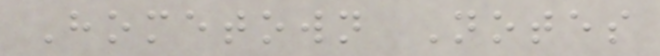Hometown Notes
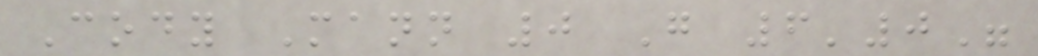Cody Mann 0 G 6'0"
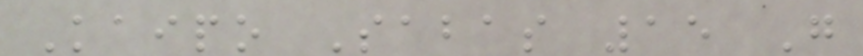Kaipo Sabas 15 G
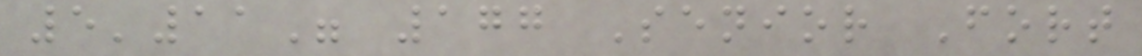5'11" 177 Senior Fort
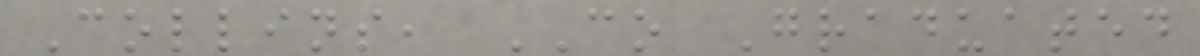Collins, CO Graduated
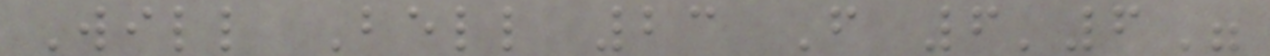Will Bell 23 F 6'6"
